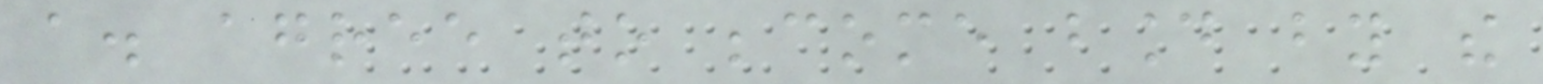a. agree to become bound by the
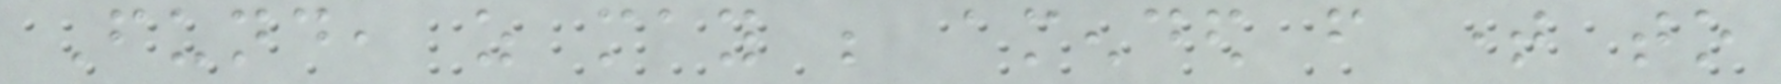Fund, as may be amended from time to
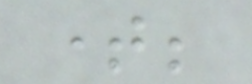time;
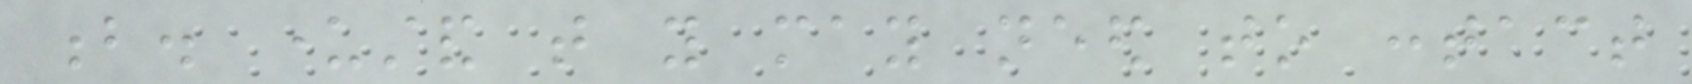b. understand that you may need to contact
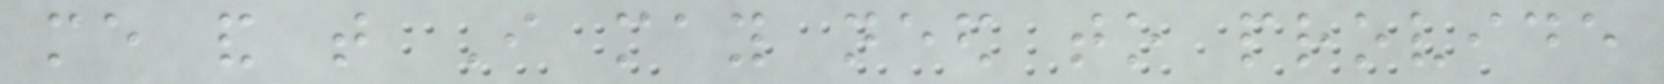me and that I may need to provide
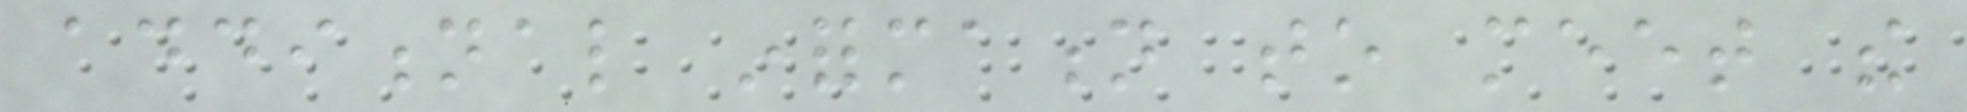additional information to meet the
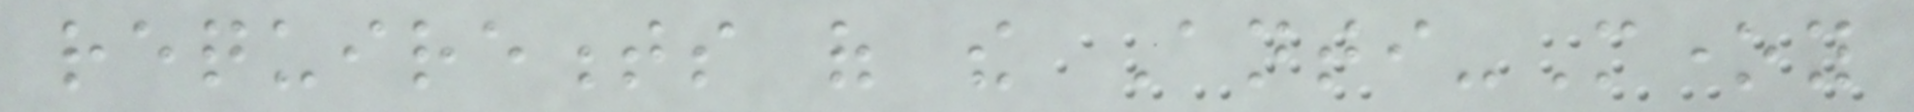requirements of the Anti-Money
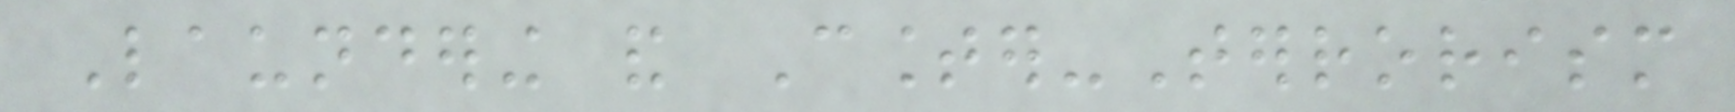Laundering and Counter-Terrorism
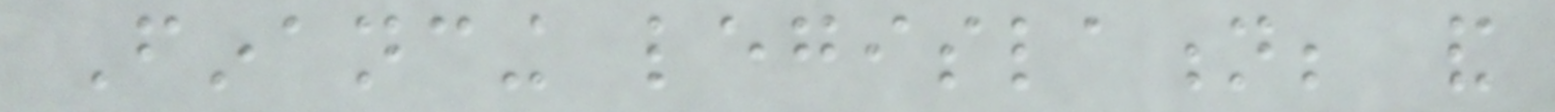Financing legislation; and
